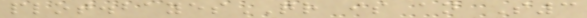plot.bayesQR is an S3
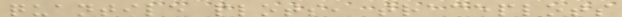quantile plots, traceplots
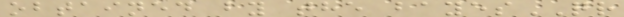obtained by the bayesQR
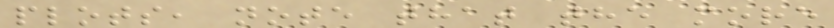plots, note that the more
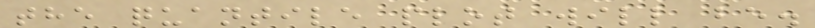the quantile plot will be.
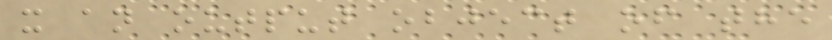x an output object of the
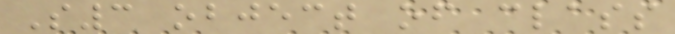S3 object of class
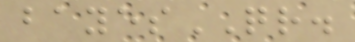bayesQR.
